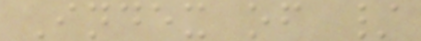Index of /
